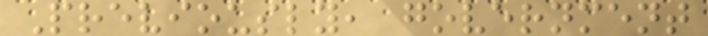Previously, government
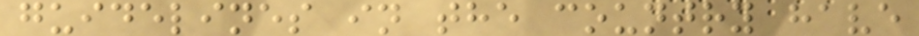guidelines in the country have
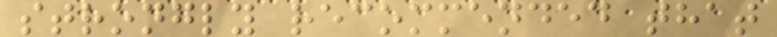strongly recommended that
